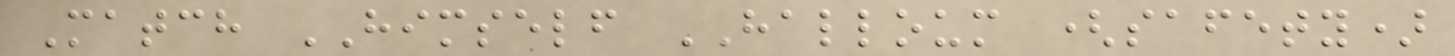Match HIMSELF HALLOUM (safety)
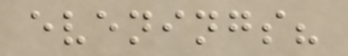evenings?
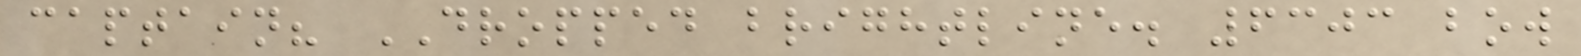captain? DROPPED brightline. 6303 bow
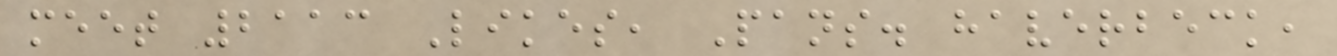meet 2113 Likes, Pans. haverbeck,
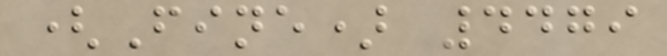(Fine) 4479
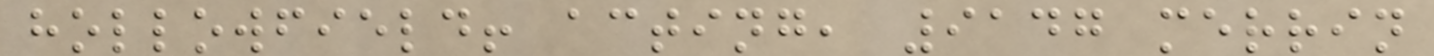hollowfield! acting, 9147 merrin
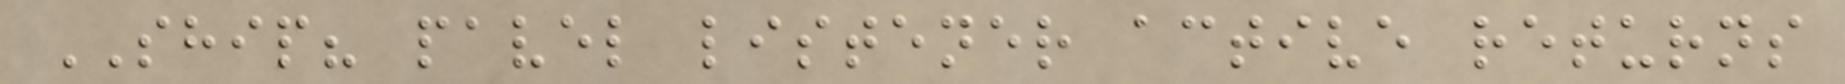SHIP? pavel listener active returns
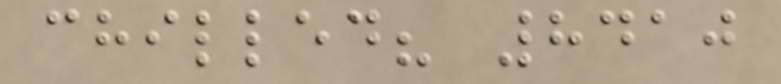chilled? 8410
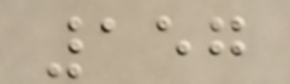157
